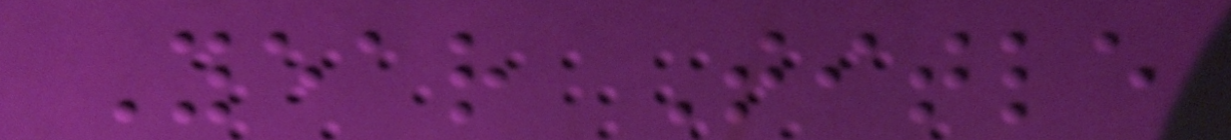Year Title
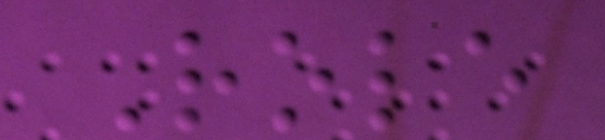Role
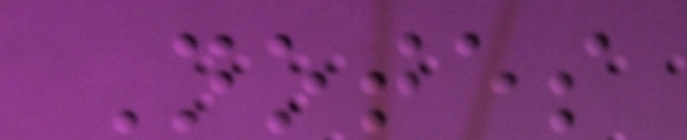Notes
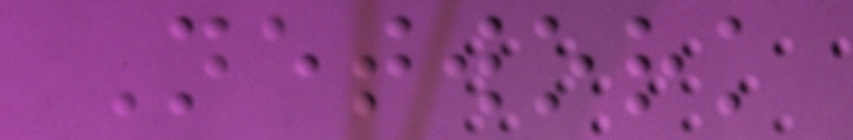Network
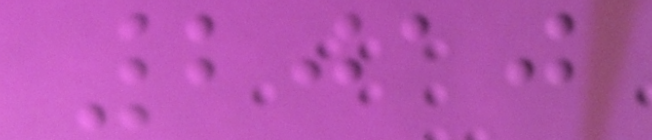2010
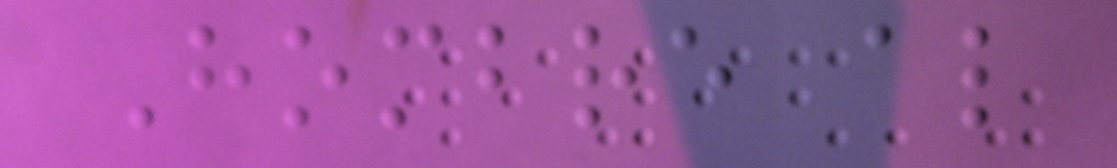Hombre al
